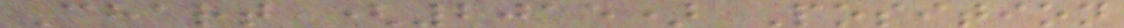Chart (2015) Position
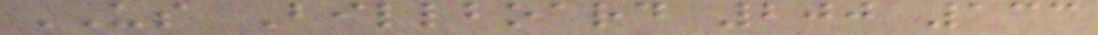US Billboard 200 133
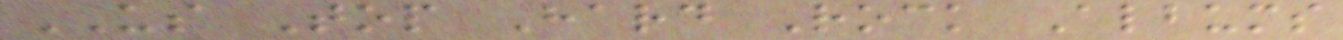US Top Hard Rock Albums
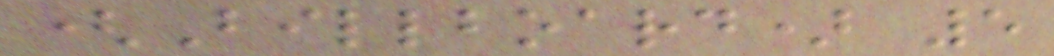(Billboard) 5
